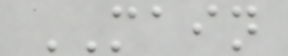MAIN
